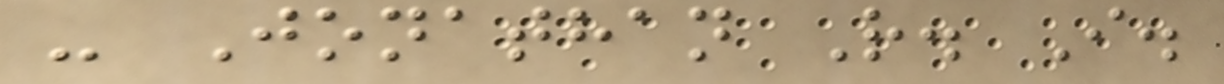- Jonathan R. I.
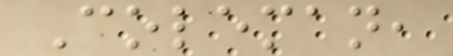Coleman,
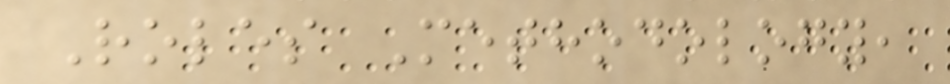Roles Methodology,
